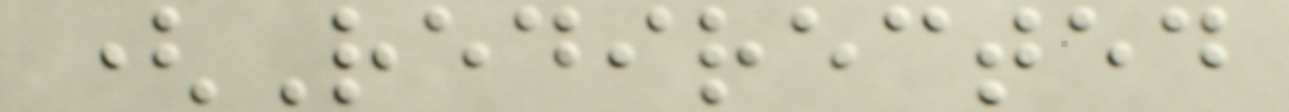(Redirected
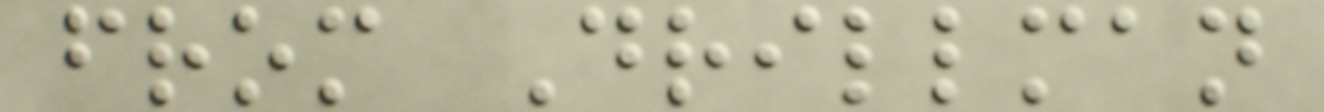from Drillman
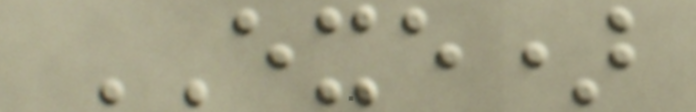EXE)
